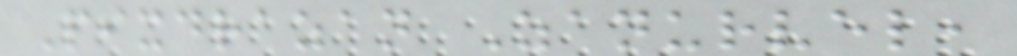Pixdrazan Zanurvel,
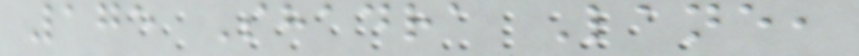175 Shadra Lane,
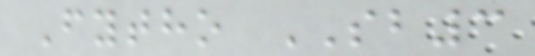Fytho SB3
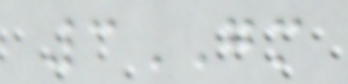3GM
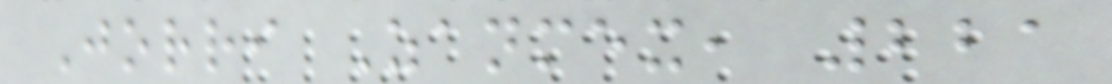Jorri Zanmex, 221
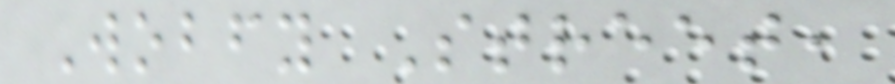Wobfy Street,
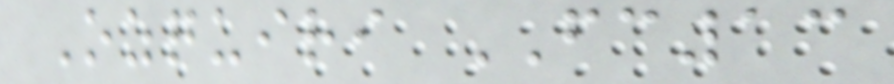Ozquiri FC13
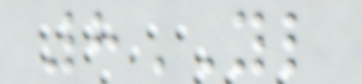8YL
